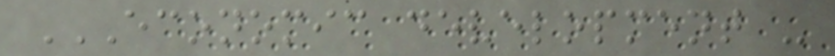ECONOMIC DEVELOPMENT -
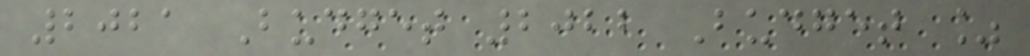2021 Budget 2022 Budget %
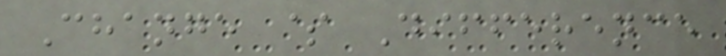Change $ Difference
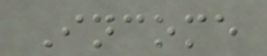Income
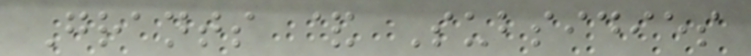Grants & Subsidies
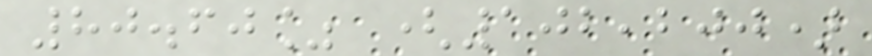80.60% (102,200)
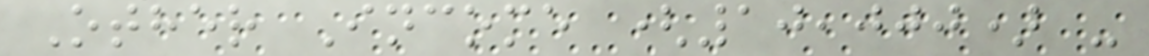Other Income (10,000) -
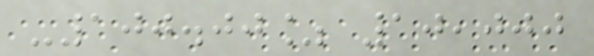-100.00% 10,000
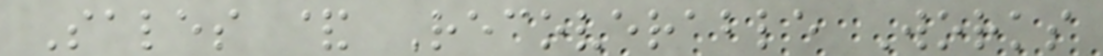Sales & Recoverable Works
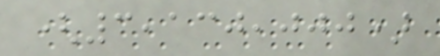(3,130,000)
